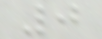0
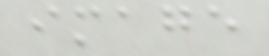image
